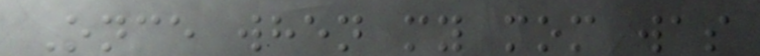Once when my mom was
